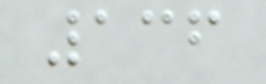136
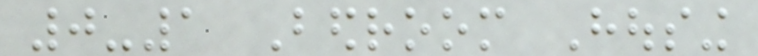0-1 Bedroom Housing
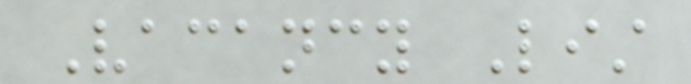Vacancy List
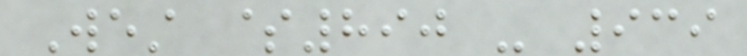West $890 - 939
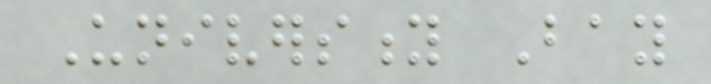University Bay
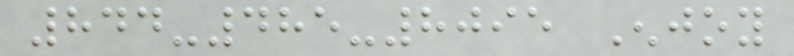844-485-8095 Enjoy
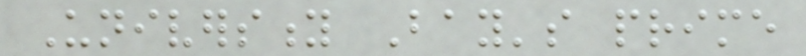University Bay's prime
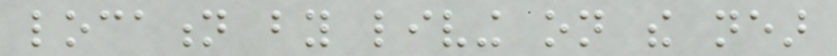location by living on the near
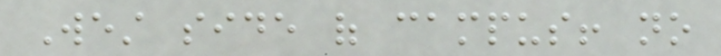West side of campus! no
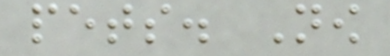pets. Now
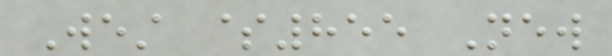West $855 New
